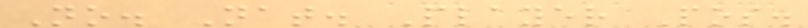No. Nat. Player Pos.
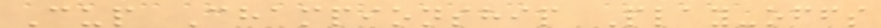Cup Championship Play-offs
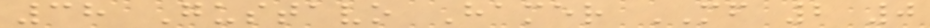38 Gustavo Hamer MF 2 0
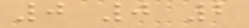0 0 2
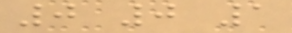0 0 1
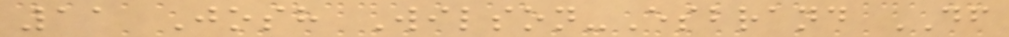11 Josh Wilson-Esbrand DF
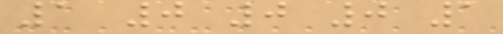1 0 0 0 1
